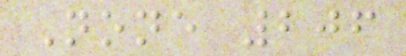None 206
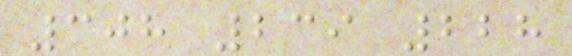308 239 228
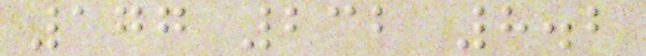177 232 8.2
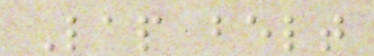Lap belt
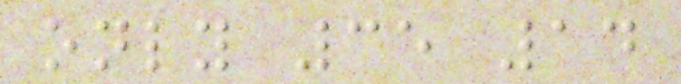only 35 14
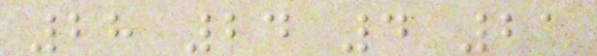28 24 4 21
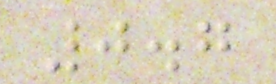0.7
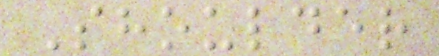Shoulder
